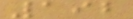192
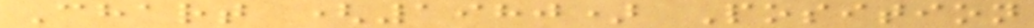Chart (1980) Position
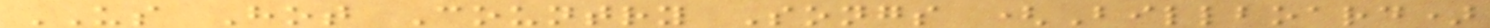US Hot Country Songs (Billboard)
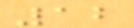12
